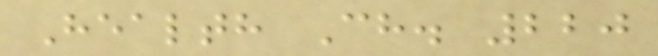Health Ch. 220
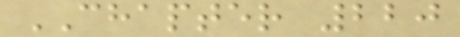CHAPTER 220
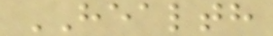HEALTH
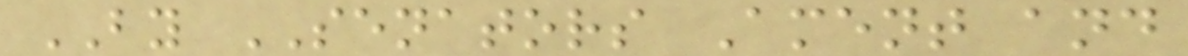BY SENATORS Ament and
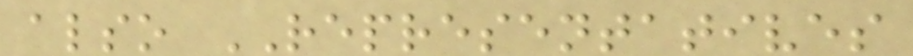also REPRESENTATIVES
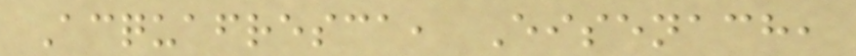Acquafresca, Eisenach,
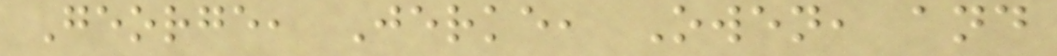George, Jerke, Owen, and
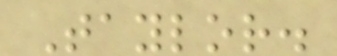Taylor.
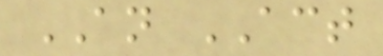AN ACT
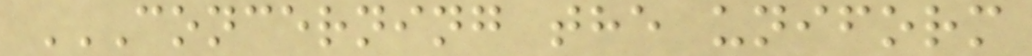CONCERNING THE UNIFORM
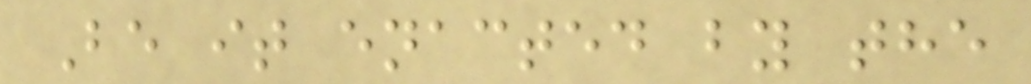Be it enacted by the
